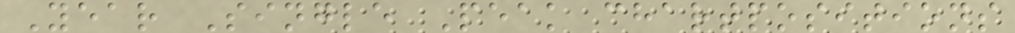Year Single Peak chartpositions
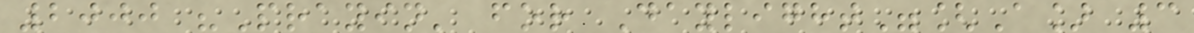2000 "Prayin' for Daylight"[A] 3
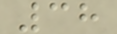38
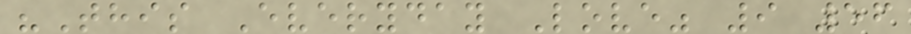"This Everyday Love" 9 56
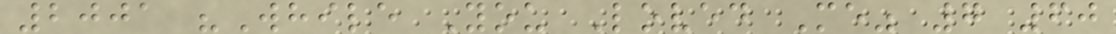2001 "While You Loved Me" 7 60
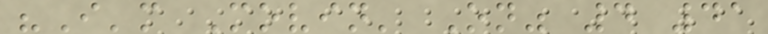"I'm Movin' On" 4 41
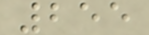255
